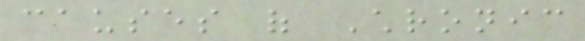causes of Chronic
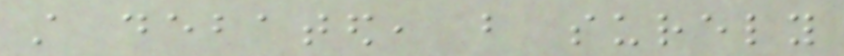still debated, but surely
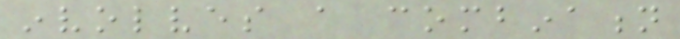involves a combination
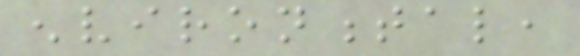environmental,
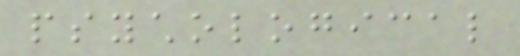psychological
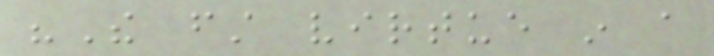"The first virtue in a
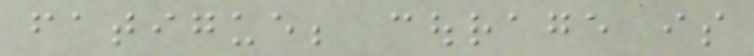fatigue; courage is
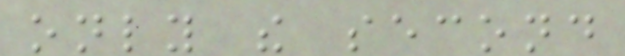only the second
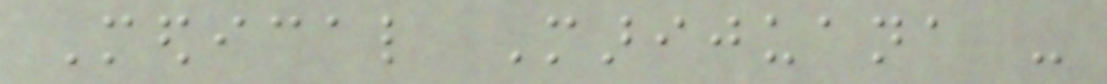Medical Marijuana -
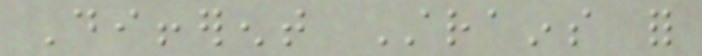Different Strains for
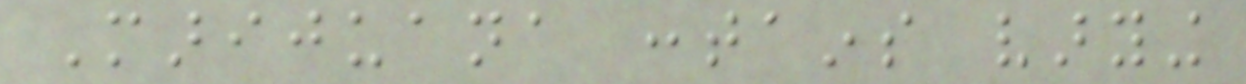Marijuana contains varying
